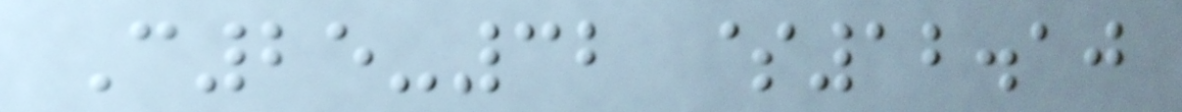C25-32 $12.10
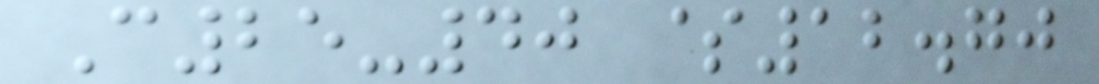C25-40 $12.70
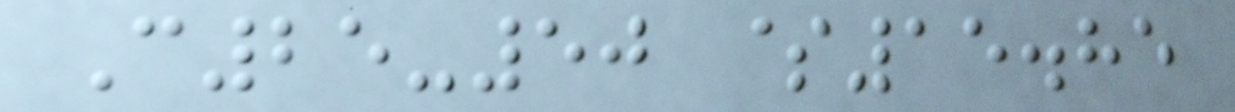C25-50 $15.85
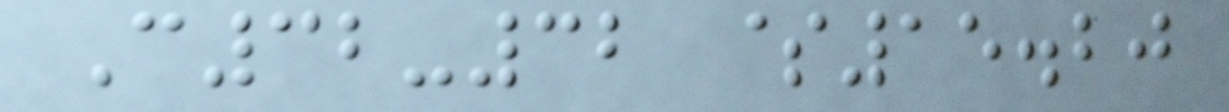C32-32 $15.20
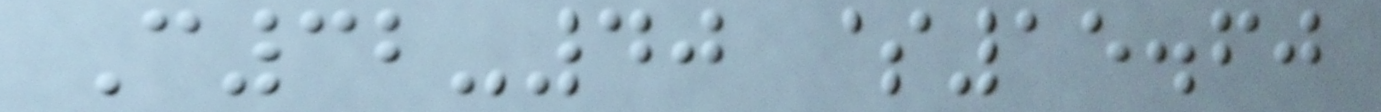C32-40 $15.60
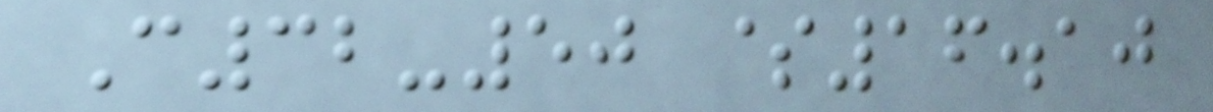C32-50 $16.10
